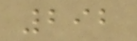292
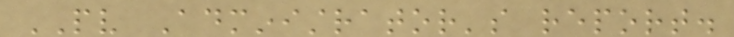PV Administrator's report.
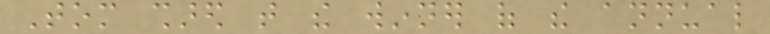Tom shared that the winner of the annual
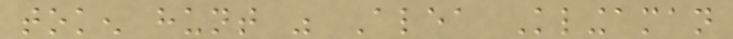token hunt was Alea Klingaman
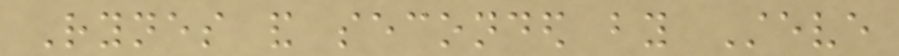Rynes and seconded by Steve
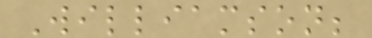Williamson;
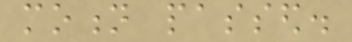motion passed.
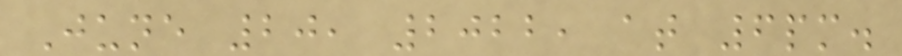June 20, 2022, at 6pm.
